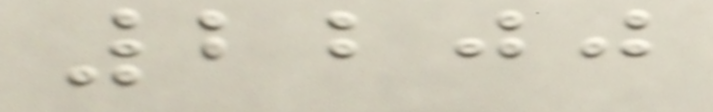2200
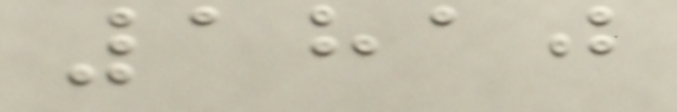1810
